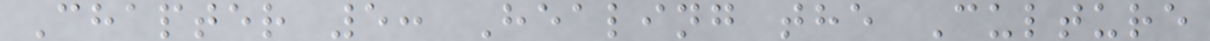Chapter 5: Healing the Culture
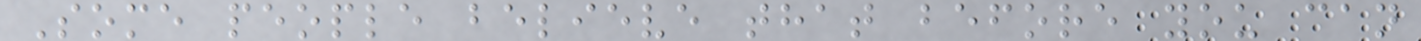Some people believe that before you can
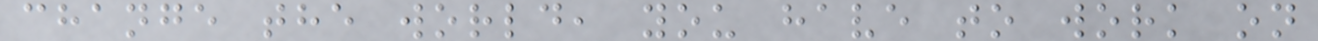change the world, you have to work on
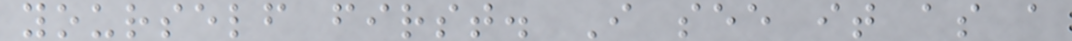yourself first. I see it as a
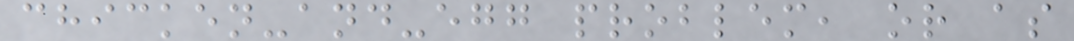chicken-and-egg problem, or as
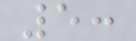5:
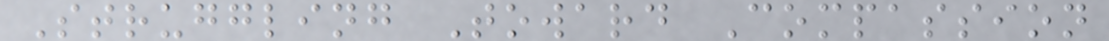Struggling Toward Compassion
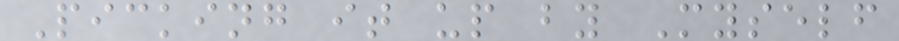Picking it up by Myself
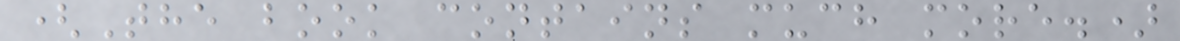(The book contains much more.)
